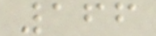166
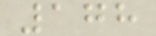178
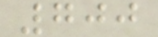700
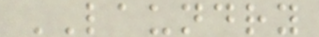LAUNDRY
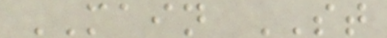MAIN ST
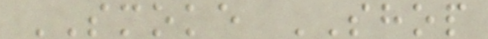SMOKE SHOP
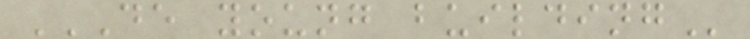DE YOUNG BUILDING
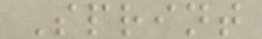Sprint
